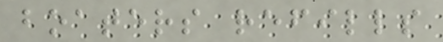boaters refills
